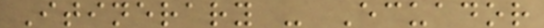Itinerary - Ecuador
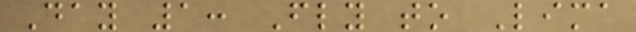Day 1: Fly to Lima
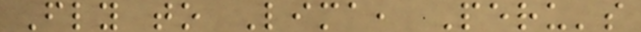Fly to Lima, Peru's
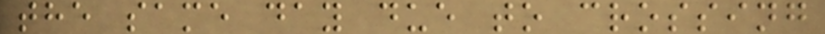the same day due to crossing
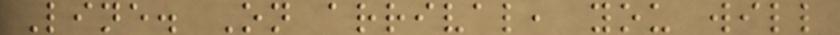Line. On arrival, you will
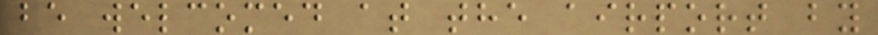be welcomed at the airport by
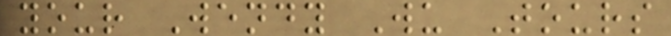your Wendy Wu Tours
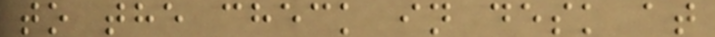to the check in desk at
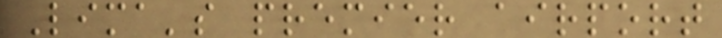Lima's premier airport
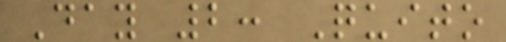Day 2: Quito
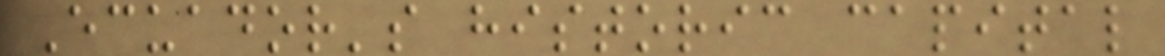Ecuador's historic capital
